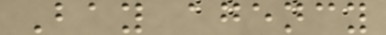Bay agency
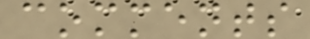comments
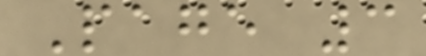Page 3
